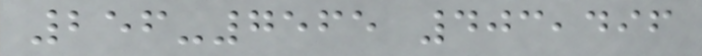256-7565 403,496
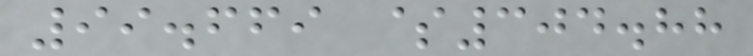99.669 $304.88
